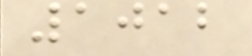1012
